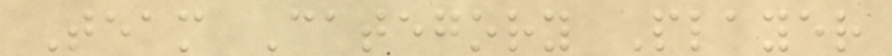Team Category Player
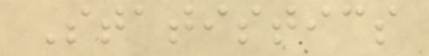Statistics
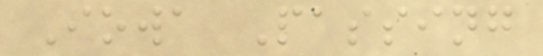Iowa Passing
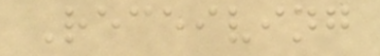Receiving
